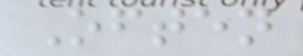Often
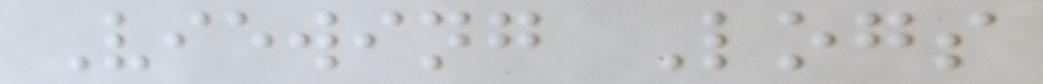Viewing Logs
